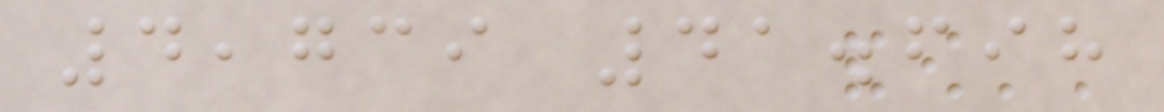4,739 41.698
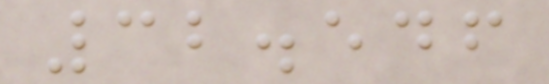32.546
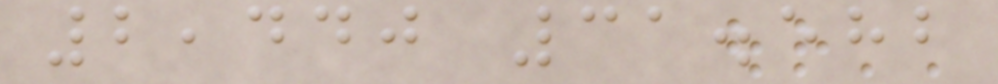2,440 31.582
